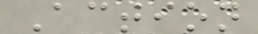Action
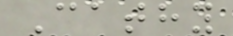Cathy
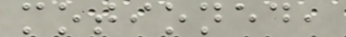motioned,
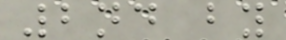2nd by
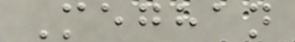Meghan
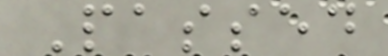Passed
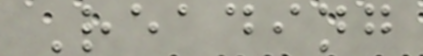Reading
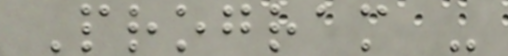Program -
